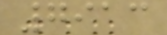7913
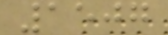1507
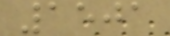1501
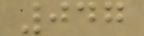047
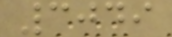3049
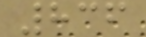836
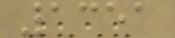1351
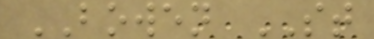BOWEN ST
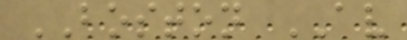BOSTON AV
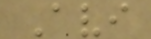Avi
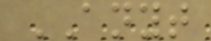ANYT
